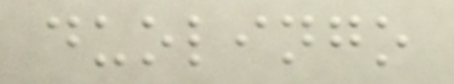duolingo
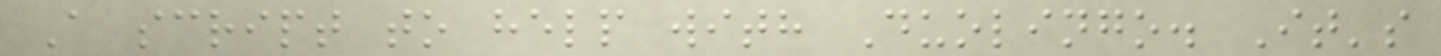A script to help with Duolingo. It's
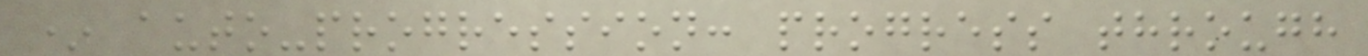* auto-progression: progress through
